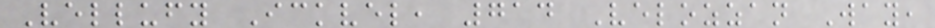Vellufy Ickvel, 714 Velozzan Way,
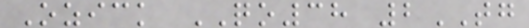Ozick QO38 2TG
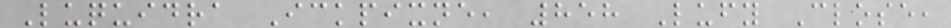Luquidra Ickpixne, 858 Lufy Close,
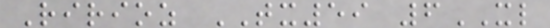Ririoz TX59 6XL
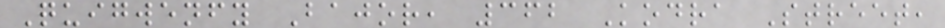Quigwenfy Bajor, 362 Kodra Street,
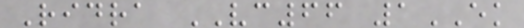Ridra VC66 1EK
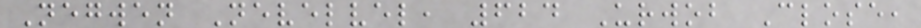Negwen Nevelvel, 624 Urwob Close,
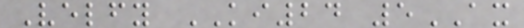Velfy KI24 5AX
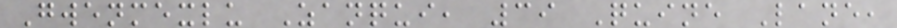Gwenmexlu Zanqui, 39 Quine Lane,
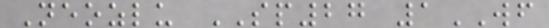Neozlu SP27 1WF
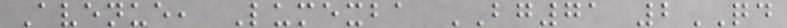Avenue, Lumexba BG71 2QD
